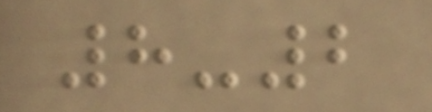8-2
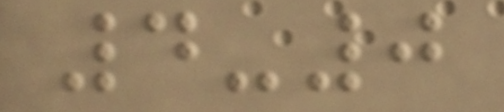4-0
